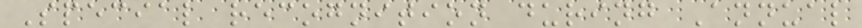Special recognition during Annual
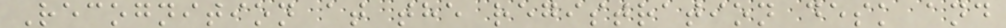Recognition at the registration desk and
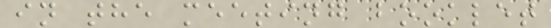in the meeting booklet
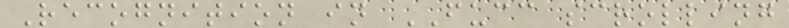Recognition in FUCC scrolling
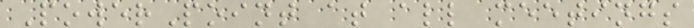PowerPoint at all meetings
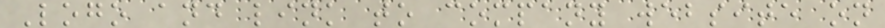Logo and link to company website on
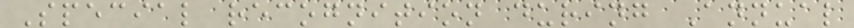Special recognition during Annual
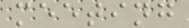meeting
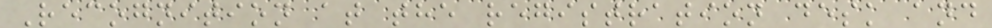Recognition at the registration desk and
